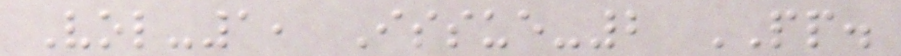Vol-1, Issue-2 PP.
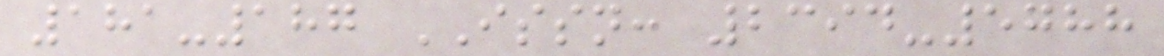181-187 ISSN: 2394-5788
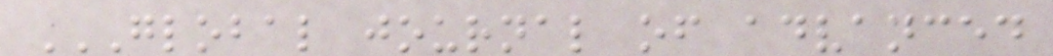GLOBAL JOURNAL OF ADVANCED
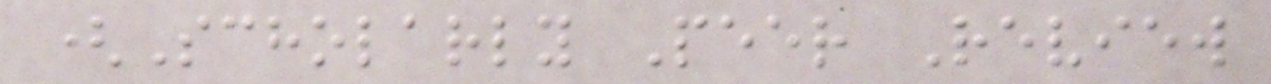(Scholarly Peer Review
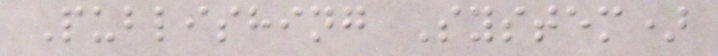Publishing System)
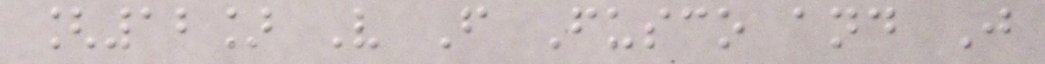[12] V F Fusco and J
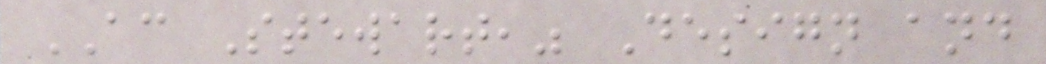AC Stewart," Design and
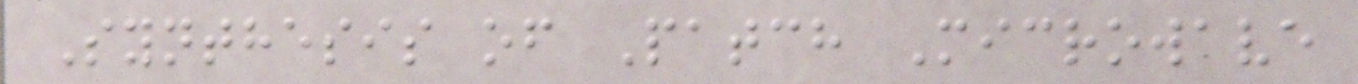Synthesis of Patch Microwave
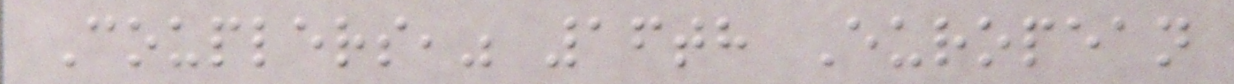Couplers," 16th European
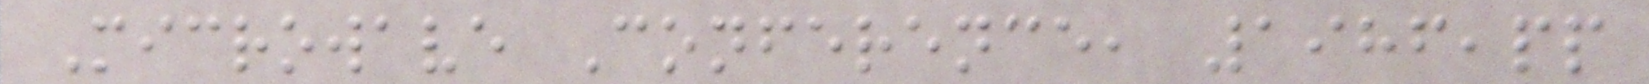Microwave Conference, 1986,pp
